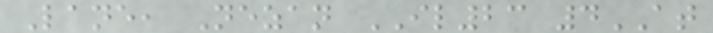Lane, Nezan IL23 4AT
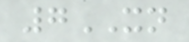7XN
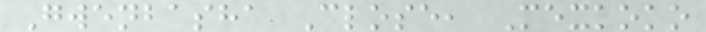Gwenbasha Close, Mexkoko
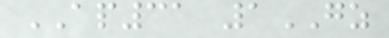AP31 1GZ
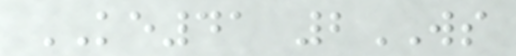KE41 2WS
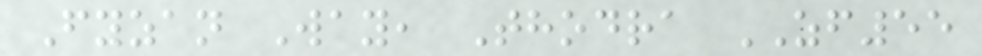Fyzan Way, Thodra ZF55
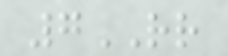7RR
